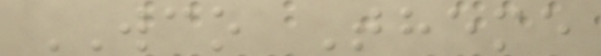WCO Theme
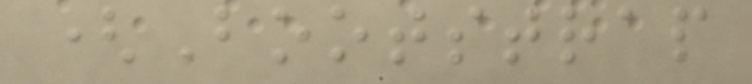(Bootstrap
